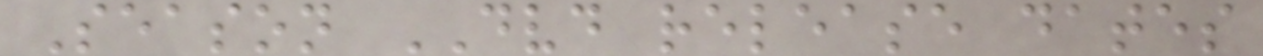Season DVD release dates
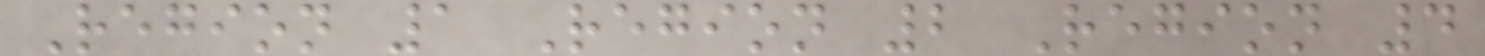Region 1 Region 2 Region 4
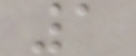1
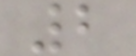2
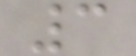3
